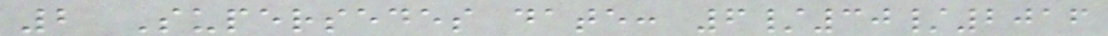2 Supersedes date: 6/30/2016
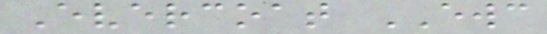Evercoat EWC
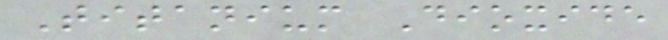Titanium Dioxide
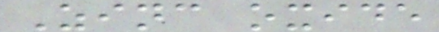Zinc oxide
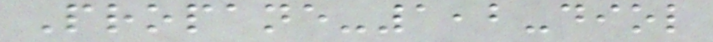Propane-1,2-diol
